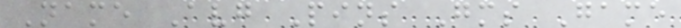Name Avg Pins Gms Game
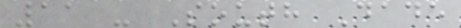11 - South Dade
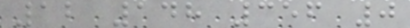12 148 356 0
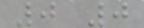0 0
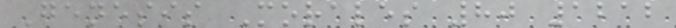Genesis Morales 80 1212
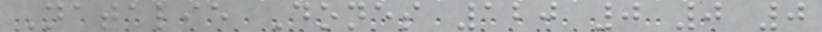Natalie Dones 120 0 0 0
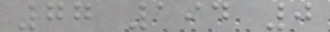77 194 0
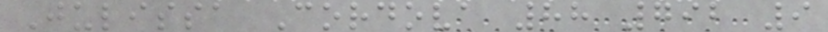Julissa Cordova 88 792 9
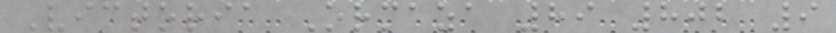Victoria Ormaza 89 802 9
